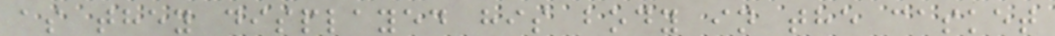as they displayed his body in the casket
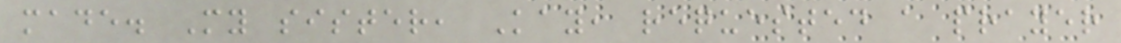made. My sister, Kay, requested a prayer
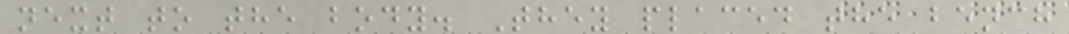next to the body. They placed the bench
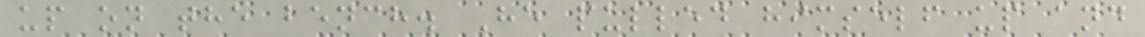up on the bench. He pulled himself up and
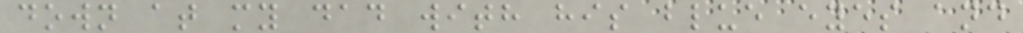down at my dad with his blue eyes and
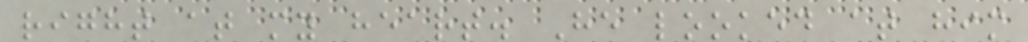right at my heart. He looked at him
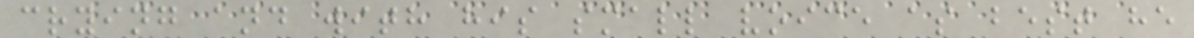crying and with his small voice as best he
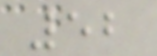52
